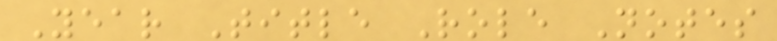Year Title Role Notes
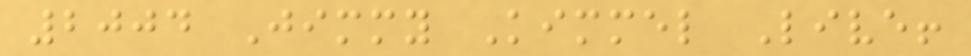2004 Jimmy Kimmel Live!
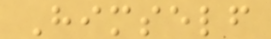Himself
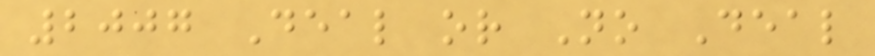2007 Deal or No Deal
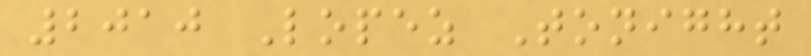2010 Lopez Tonight
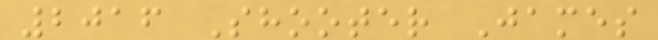2016 Shooter James
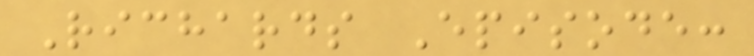Richards Episode:
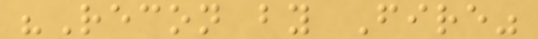"Recon by Fire"
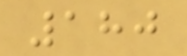180
